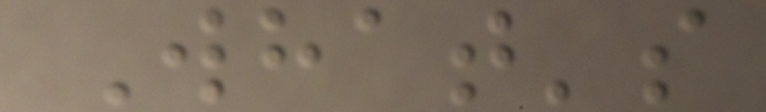What's
